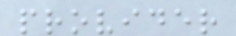provider
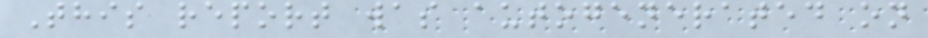This report was autogenerated on
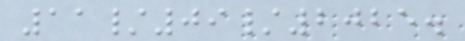11/09/2025.
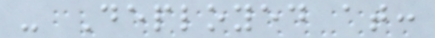- Deployed at:
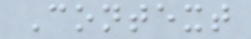Context
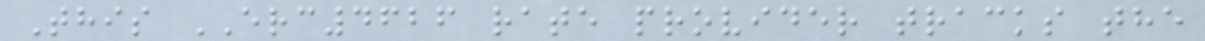This ERC4626 rate provider tracks the
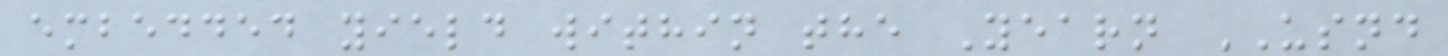embedded yield within the Yearn USND
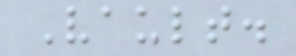Vault.
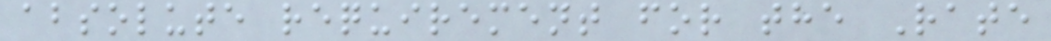absolute requirement for the Rate
